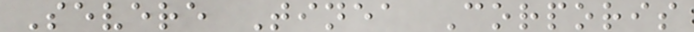Severe Tinea Corporis
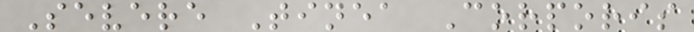Severe Tinea Corporis
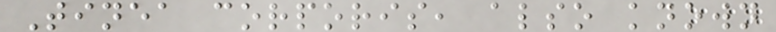Tinea corporis, also known
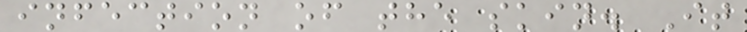infection of the skin. It
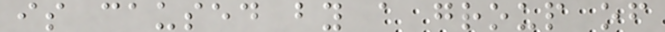is caused by a group of
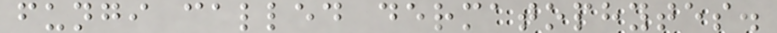fungi called dermatophytes.
